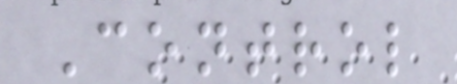Control
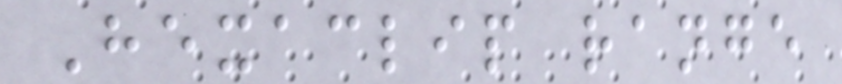Hexaclip range
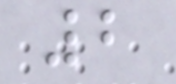2
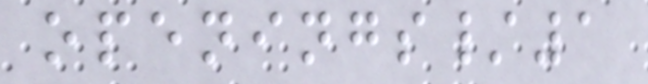openings/1
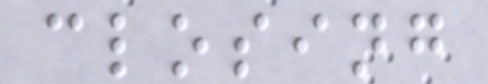closing
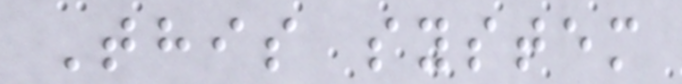This system
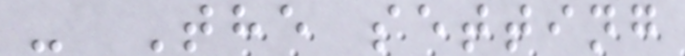- The setting
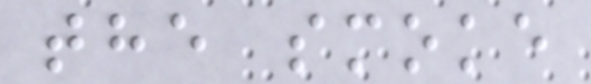the smoke
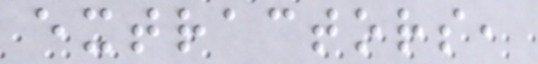extractors,
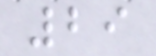29
